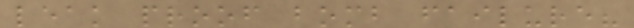leak proof bomb failure?
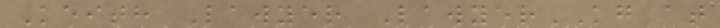Keith Lawyer LawyerKG at
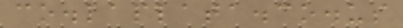co.laplata.co.us
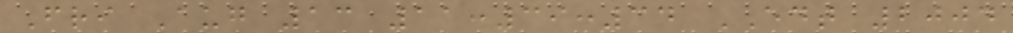Fri Aug 13 11:39:34 EDT 2004
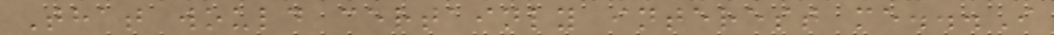That would certainly interest me...I
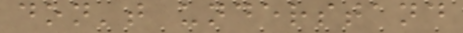don't understand
